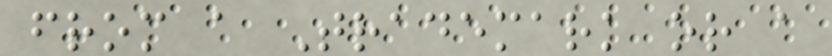from a Trademark or a
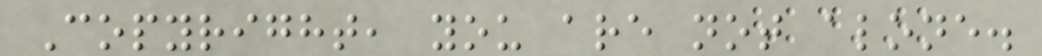Copyright, you are not alone.
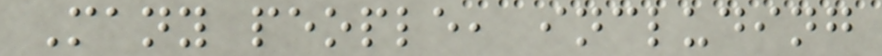Many people, including
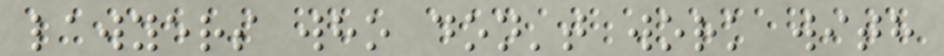lawyers who don't work with
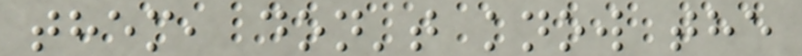them, don't know the
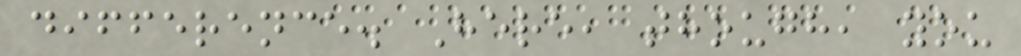difference. Here, though, you
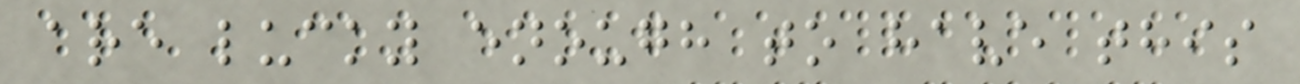are lucky enough to have this
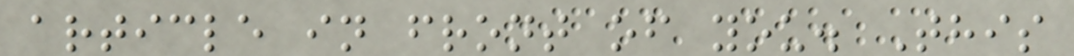article in front of you. This
